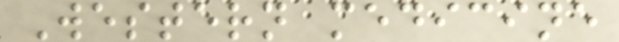Western medicine
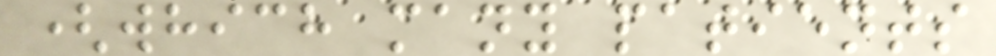(which many patients
